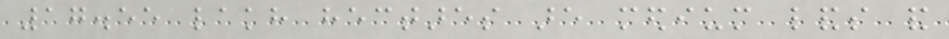17.55 lakh hectares are medium lands and
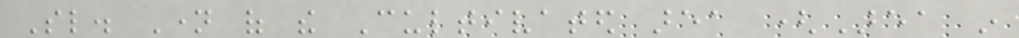Sl. Name of the Cultivated area (Area in
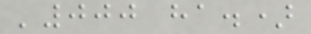'000 ha.)
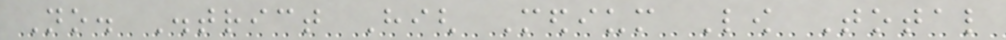No. District High Medium Low Total
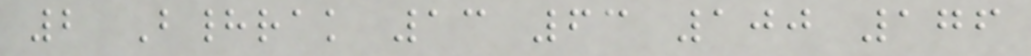2 Bhadrak 13 63 100 176
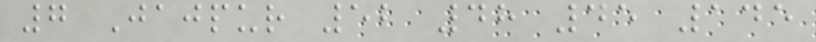7 Jajpur 52 48 45 145
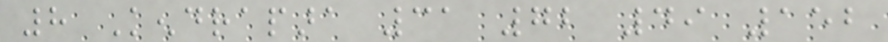8 Kendrapara 31 72 49 152
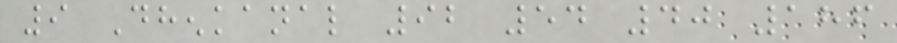9 Dhenkanal 92 54 40 186
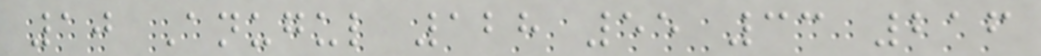10 Anugul 128 55 33 216
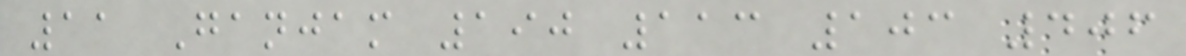11 Ganjam 190 113 103 406
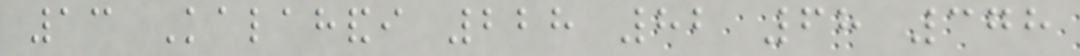13 Kalahandi 228 82 68 378
